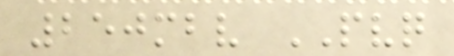250mbv PVQ
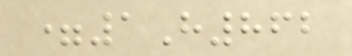=1H862
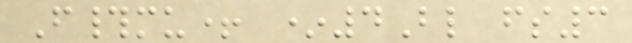F#mu+ *4Bl fs3
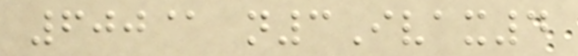600@ n3Ivax4
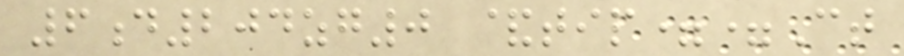6d204zg0 &tip==Ct
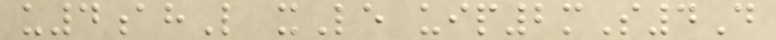u4ahL xLe uip2mS4D
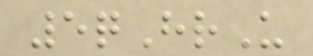5qHrU
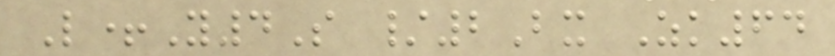L+Y4S /2Bx Zk64
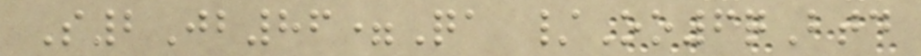S2Jb86=Qa /Oo6qBtd
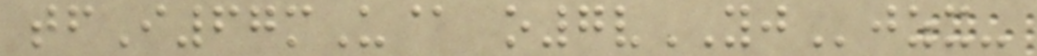tfI67mU@ o7vYJjzx-
